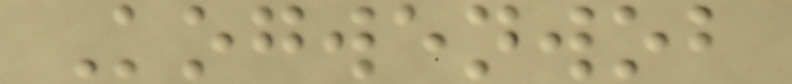Kogwenwob
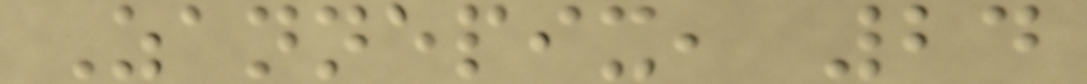Zannepix, 24
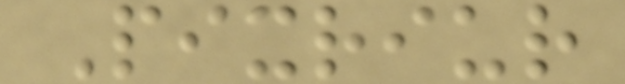Pixriur
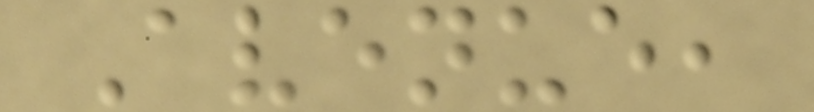Avenue,
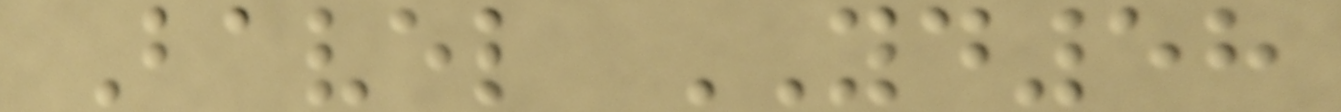Bavel YD58
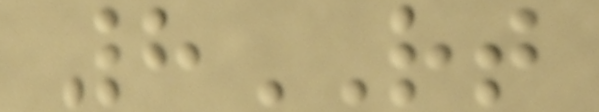8RT
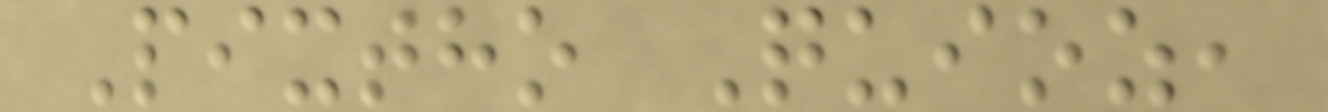Pixtho Quioz,
